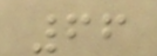66
